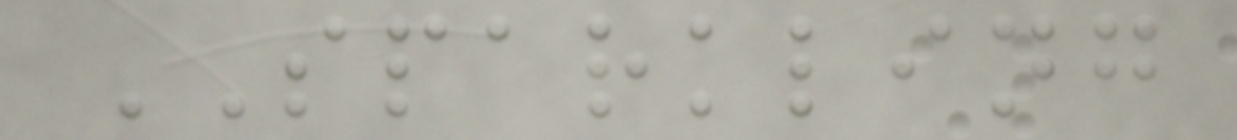SPARKLING
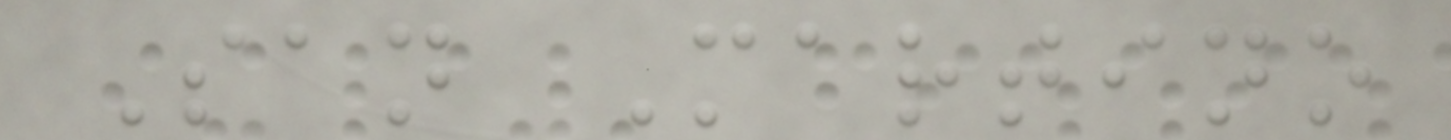San Martino
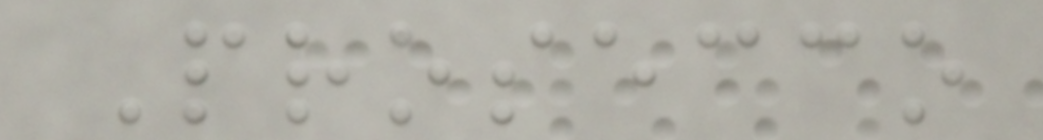Prosecco
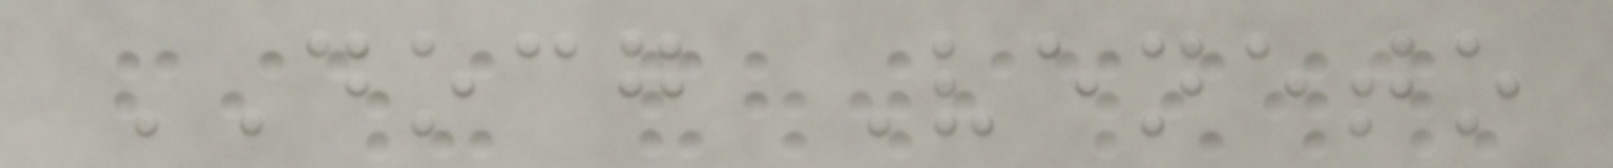DOCG Veneto
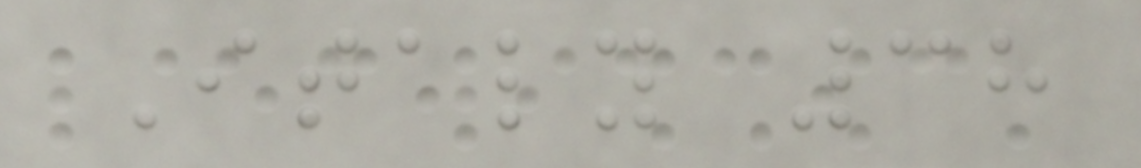Italy 38
